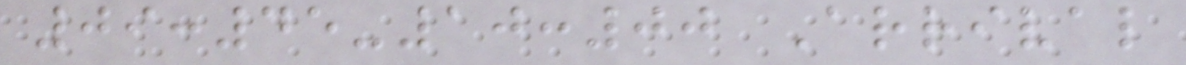09:45-10:00 Arrival
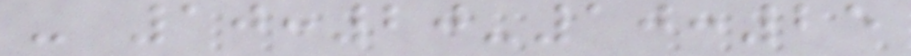- 10:20-10:25
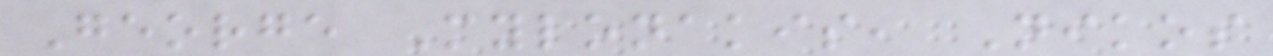George Mylonakis, Nikos
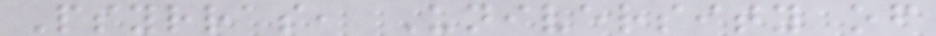Psyrras, University of
